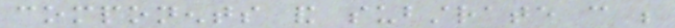components and substrate can be
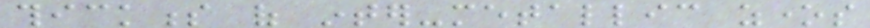thickness of inter-metallic zones
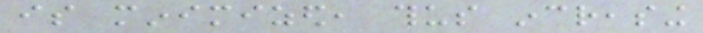is minimized, thus increasing
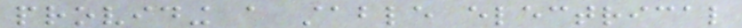providing a stable electrical
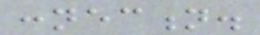connection.
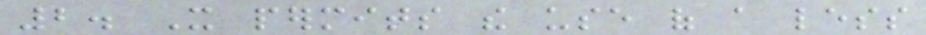2. It permits the use of a less
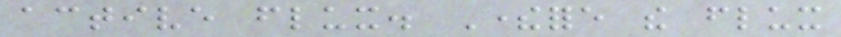active flux. Therefore the flux
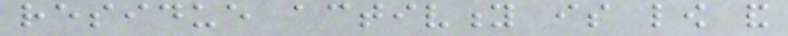residue activity is low and
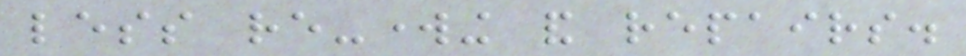less re-working and repairs.
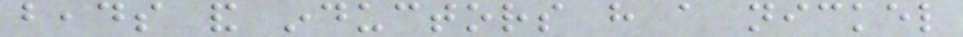beads and inductors have a nickel
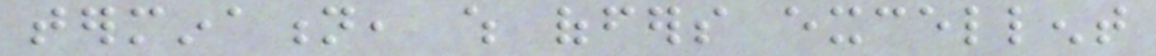termination, which offers excellent
